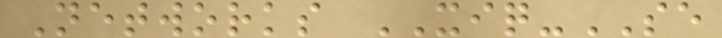Networks XIQ-SE
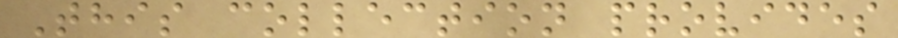This collection provides
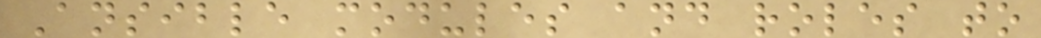Ansible modules and roles to
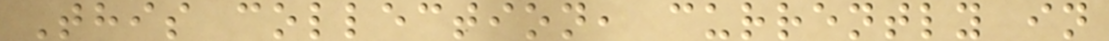This collection, currently in
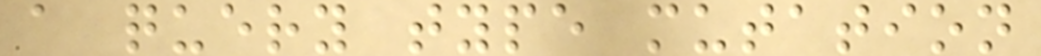a query type mutation
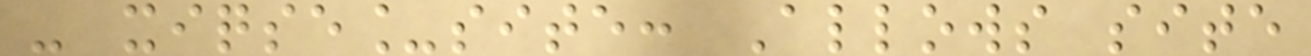- xiqse_site: Allows site
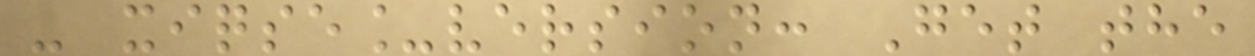- xiqse_version: Get the
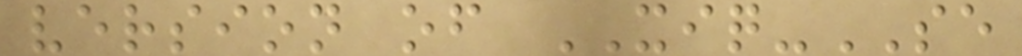version of XIQ-SE
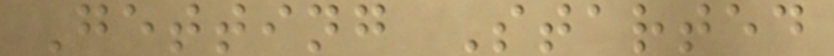Getting Started
